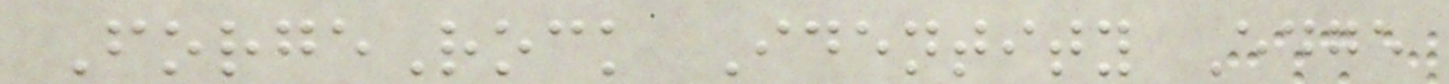ForgeRock Identity Edge
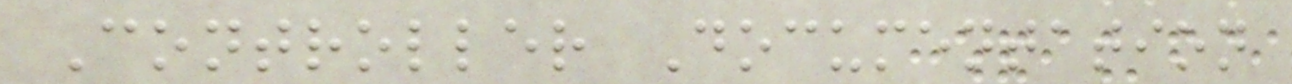Controller Documentation
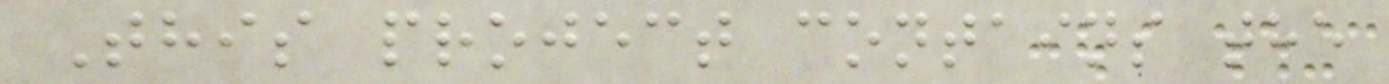This project contains the
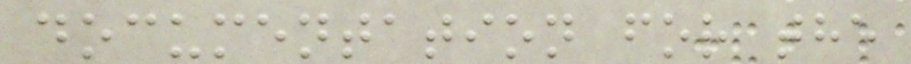documentation for the
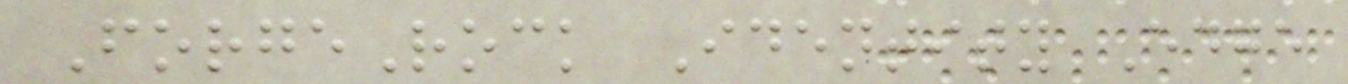ForgeRock Identity Edge
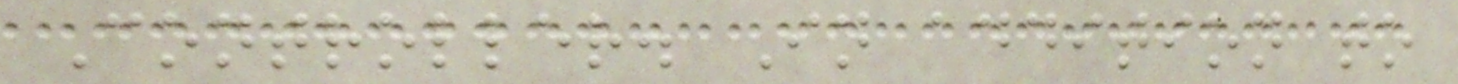Controller. In addition to
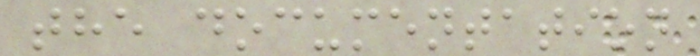the documentation
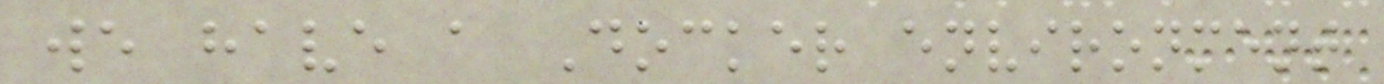we have a Docker environment
